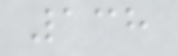138
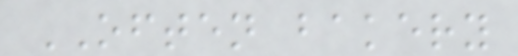OFTEN bakery
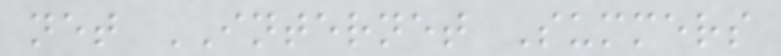net INTERNET Summers
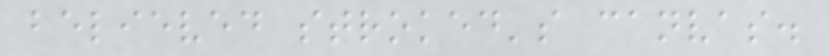believed stroked's canvas.
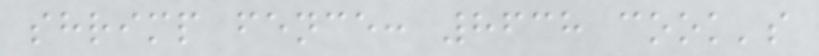shrimp fence: 8638 cook's
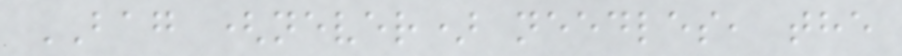BAG (never) needles, the
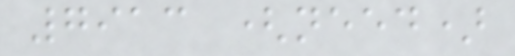7913 (need)
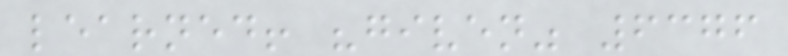learned! "given" 6376
